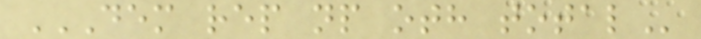DEM REP NP OTH TOTAL
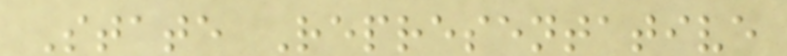State Representative
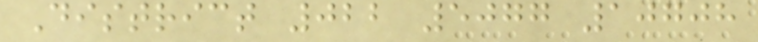District 022 5077 10708
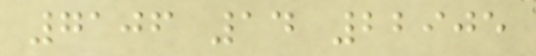7106 14 22905
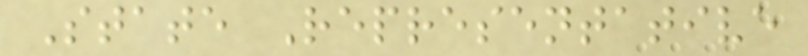State Representative
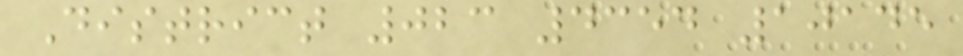District 023 4354 10145
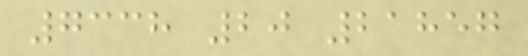7338 20 21857
